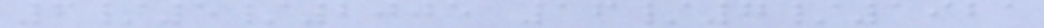6/5/2005 16/7/1921
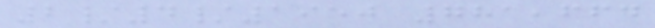2/4/1950 781,664
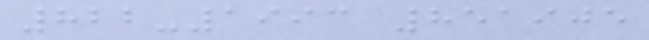822-1993 851905
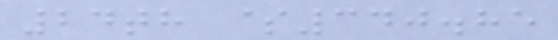24th $340.85
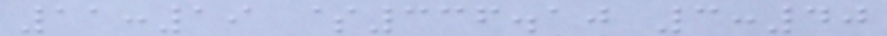11:19 $336.10 3:40
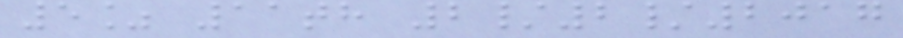5% 11th 2/2/2017
